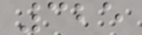325
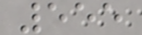555
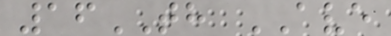16TH AVE
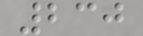230
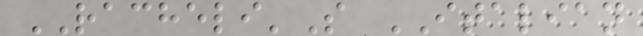RACHELI'S ITALIAN
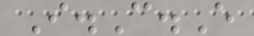I.C.E
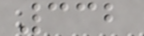332
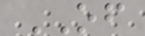OF
